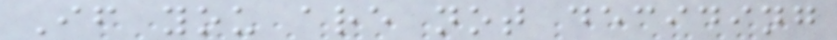If you are not deciding
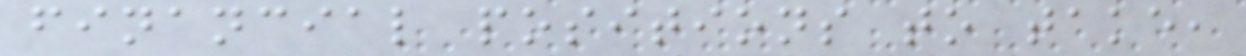financial positions to take,
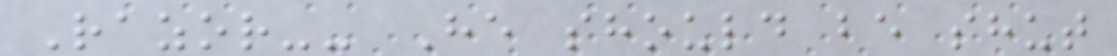Razor-- He should be shut
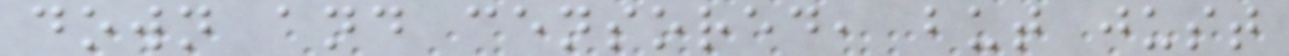down and censored, but just
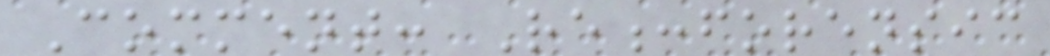Comment: Re:forensic
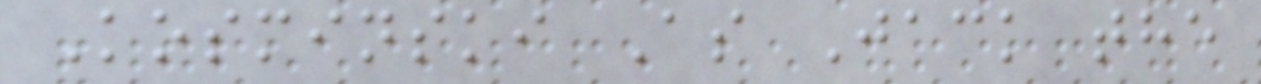Kosminski As Jack the
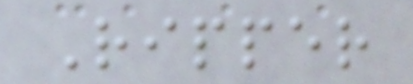Ripper
